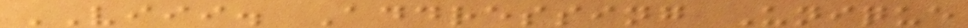VIII. Addressing Unique
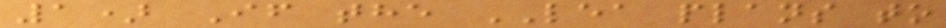1) If the LEA plans to
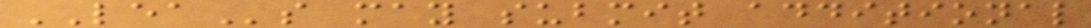LEAs may submit additional
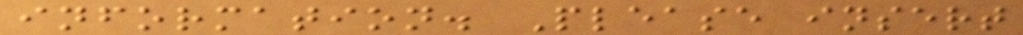information. Please insert
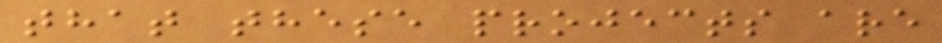that these projects are
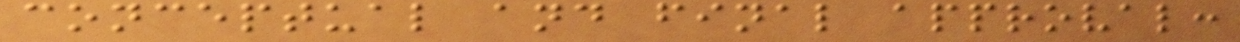conceptual and final approval:
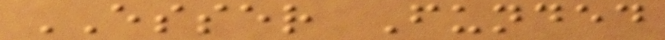ESSER Funded
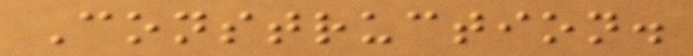Construction.
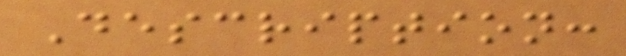Description:
